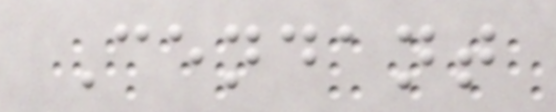Cendant
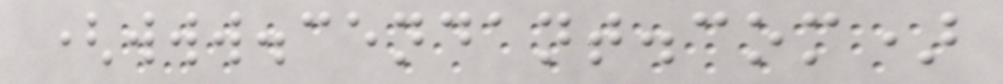(www.cendant.com)
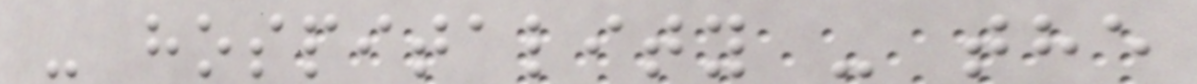- hospitality - the
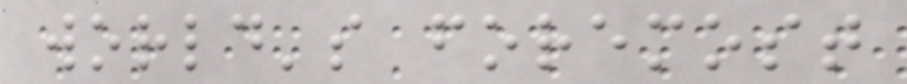world's foremost
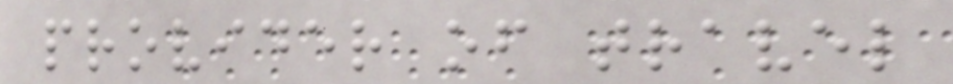provider of travel
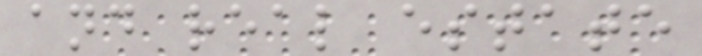and real estate
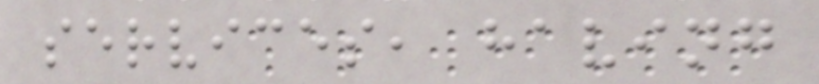services, having
